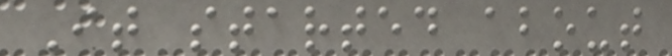It started about
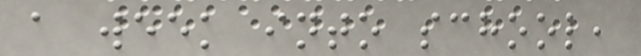a week into school,
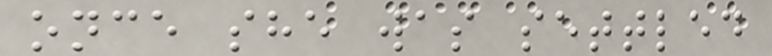once she was settled
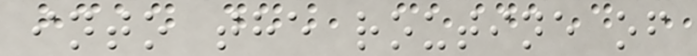into the routine of
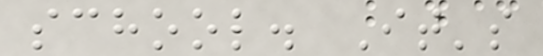school. It's
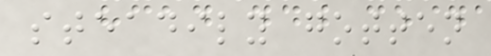steadily gotten
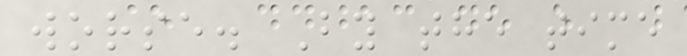worse. By the time
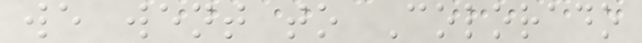we went to Colorado
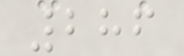286
